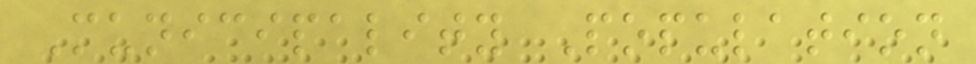Municipality Population
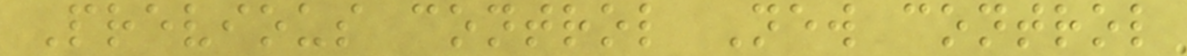Previous control New control
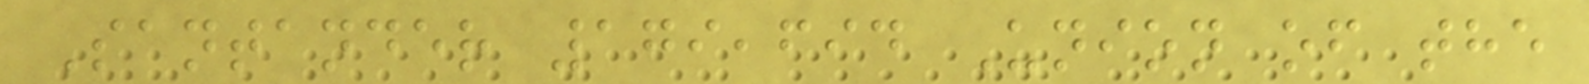Santander 179,694 Union of the
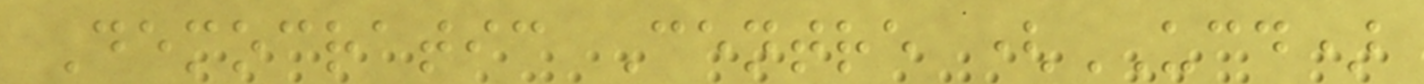Democratic Centre (UCD)
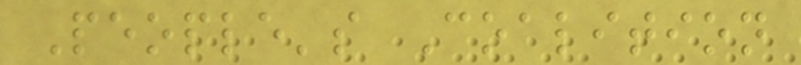People's Coalition
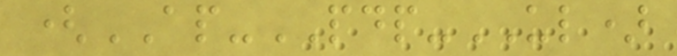(AP-PDP-UL)
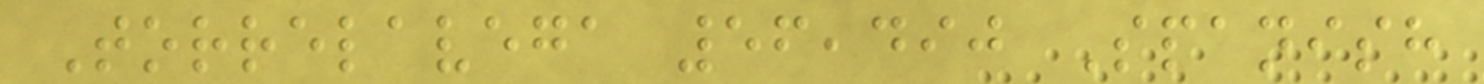Torrelavega 56,490 Spanish
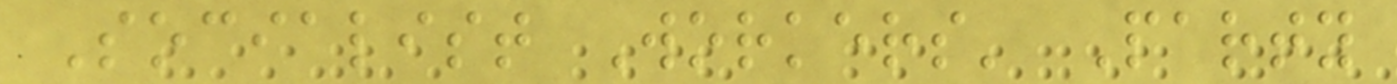Socialist Workers' Party
